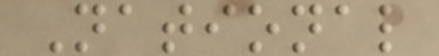National
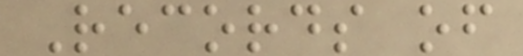Records of
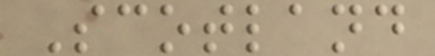Scotland
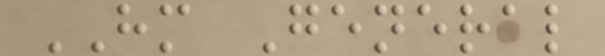HM General
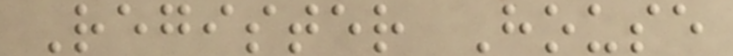Register House
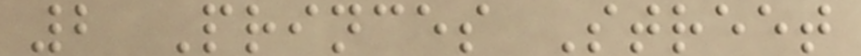2 Princes Street
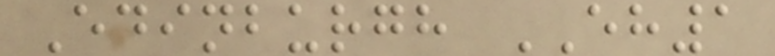Edinburgh EH1
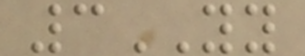3YY
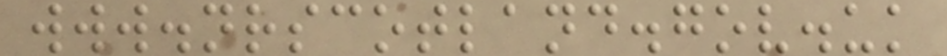www.nrscotland.gov.uk
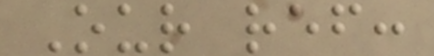Our ref:
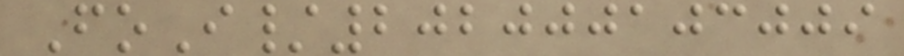FoI/202000103009
